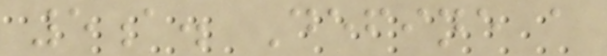5a. Define a
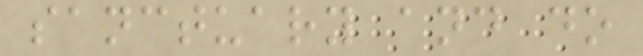sanctuary and do
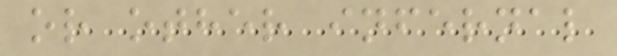or other infernal
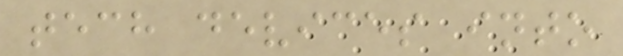tech devices into
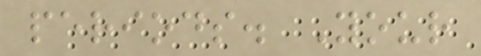periods. Your
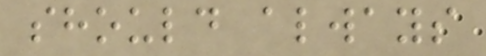should always
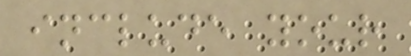include your
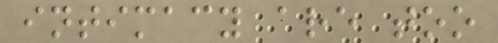intimacy are too
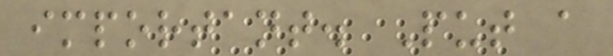important. Put a
